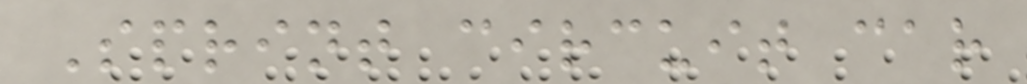Sprint circuit car
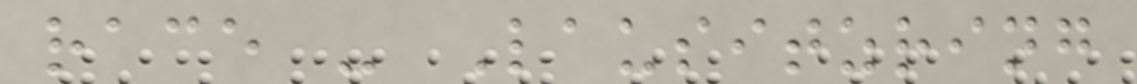race - Lausitzring
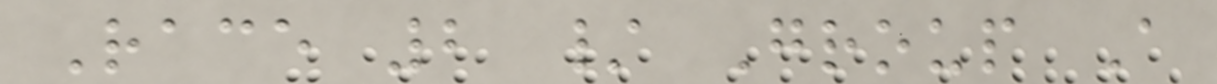Race 2 / Group A
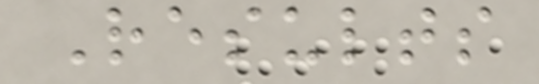Results
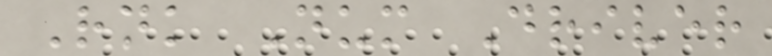Rnk Num Driver
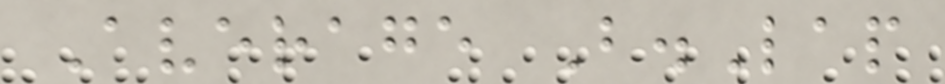Average B.Lap
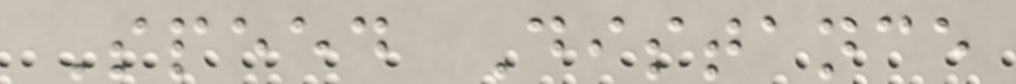Speed Distance
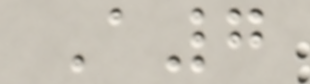A7
